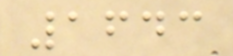1643
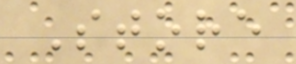Store
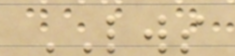LWS
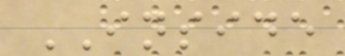INSIDE
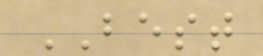BEST
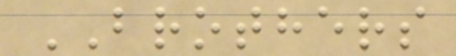BROTHERS
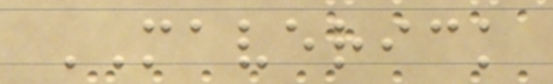MAVERICK
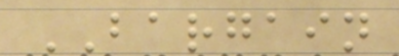BARGAIN
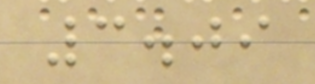3.09
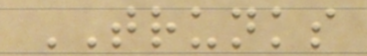TRUNKS
